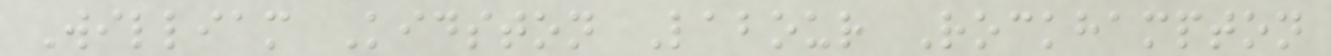William Kidston Labour Rockhampton
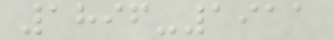1896-1911
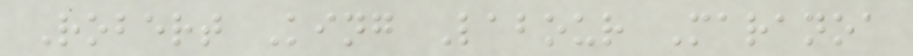Robert King Labour Maranoa
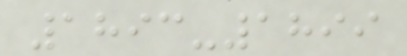1893-1899
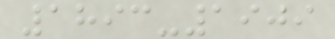1893-1909
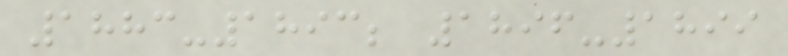1883-1893; 1896-1899
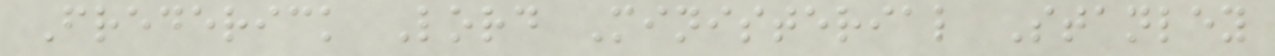Frederick Lord Ministerial Stanley
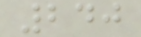240
